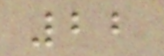22
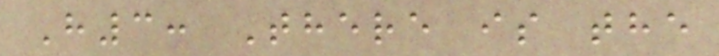H3: There is the
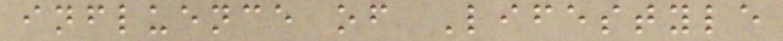influence of Lifestyle
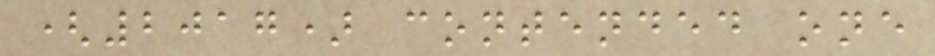(2017) contended one
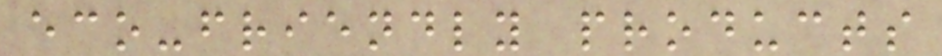eco-friendly products
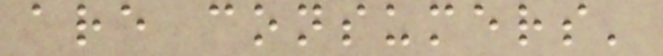are consumers'
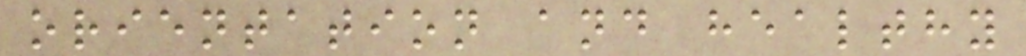orientation and healthy
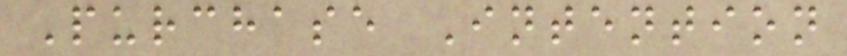Purchase Intention
